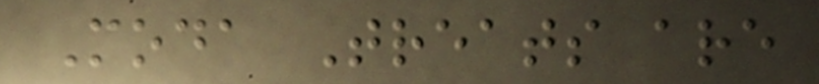Moda Treats are
